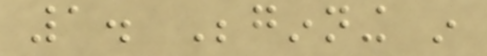1. Beginning in
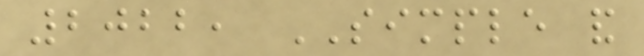2022, SIMPLE and
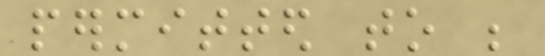permitted to be
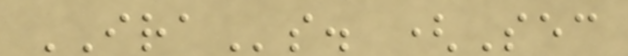IRAs. (Sec
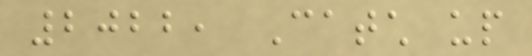2022, Catch up
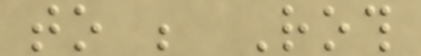to be Roth
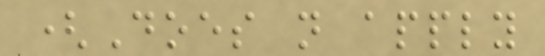(Does not apply
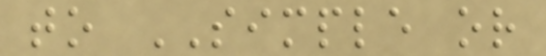to SIMPLE or
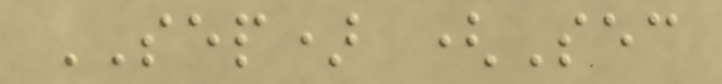SEP) (Sec
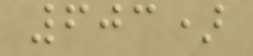603)
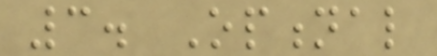3. Optional
